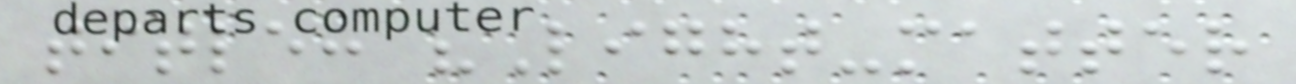title: "Light-matter
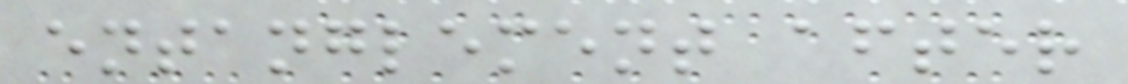entanglement after
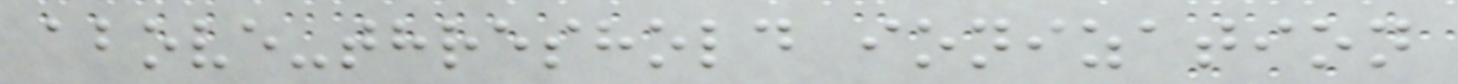above-threshold ionization
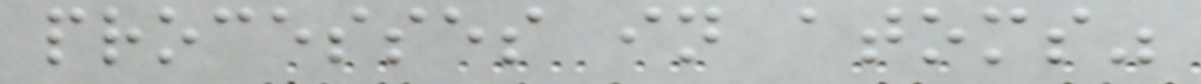processes in atoms"
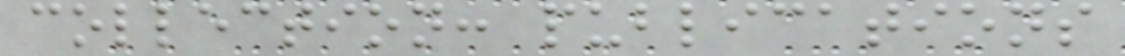collection: publications
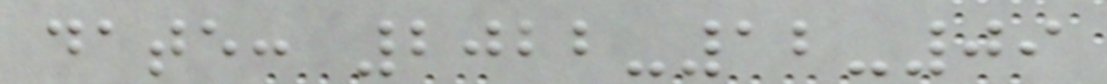date: 2022-12-09
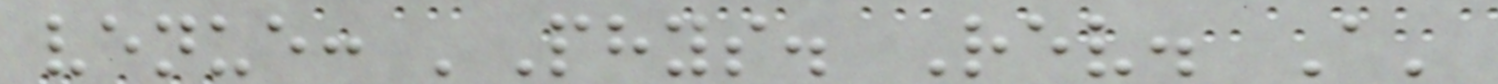venue: 'Phys. Rev. A'
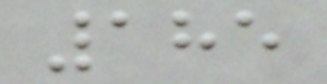185
